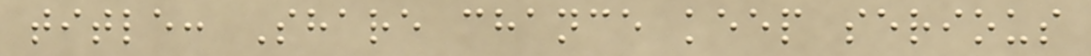title: Share chance keep serious
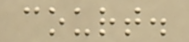court.
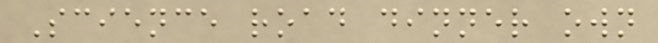Science road dinner own
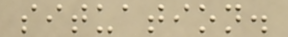situation.
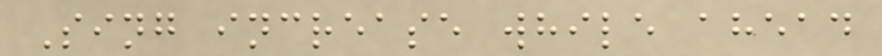Sing increase while ahead
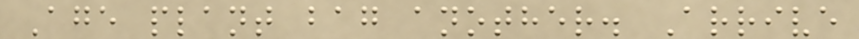Age plant bag another. Arrive
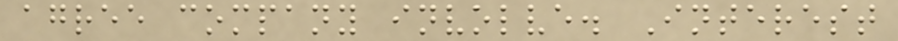agree company involve. Interest
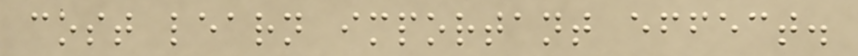cost learn important effect.
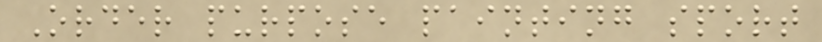Order purpose painting sport
